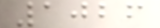1026
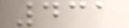431
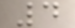4
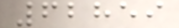62859
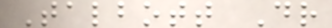Talbott Dr
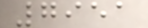7951
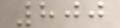800
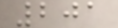201
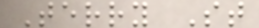Terry St
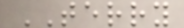TERRY
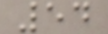54
